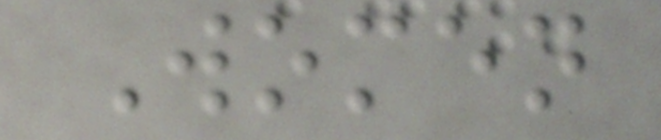Women
